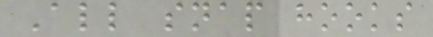All snap hooks
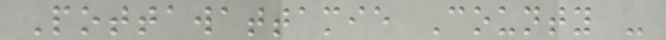Pottawattamie County -
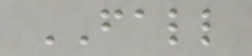FALL
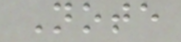Note
